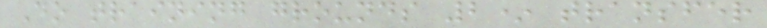Do training grounds 2* transfer
